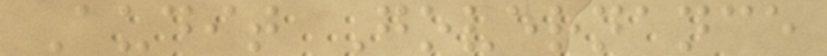Audit Governance
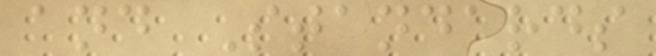and Standards
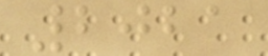2021
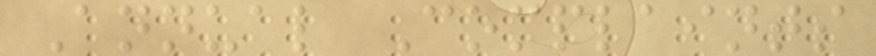Annual Complaints
